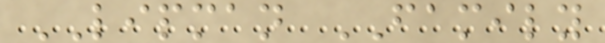LIPMAN FAMILY
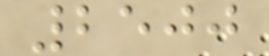2500
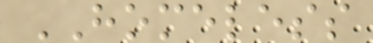HOMELESS
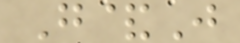G&J
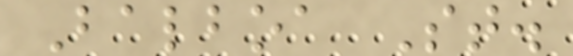Balboa St.
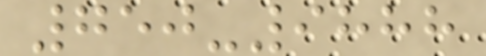750-9888
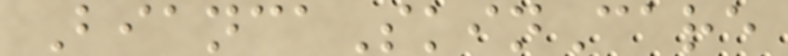BiancaSkinCare
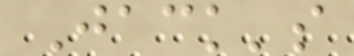Jack's
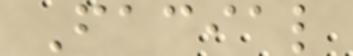Facial
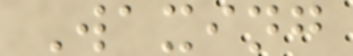Waxing
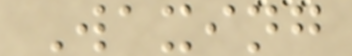Waxing
